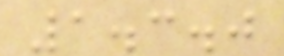1.3.0
